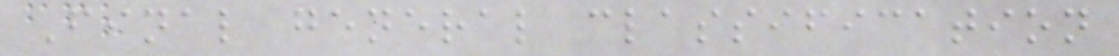Final general classification
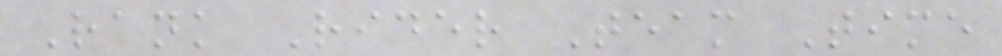Rank Rider Team Time
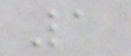1
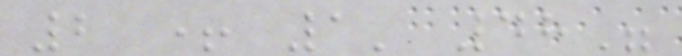2 + 1' 48"
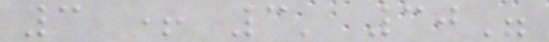3 + 3' 30"
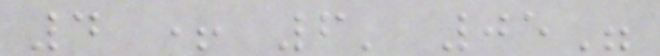4 + 6' 05"
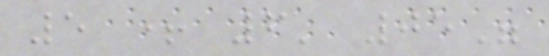5 + 6' 05"
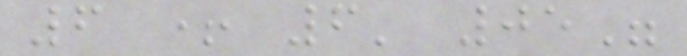6 + 6' 05"
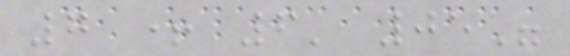7 + 6' 05"
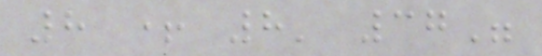8 + 8' 37"
